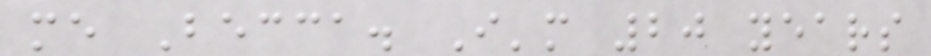me Becca. I'm 20 years
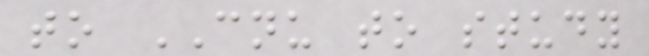to CNU to study
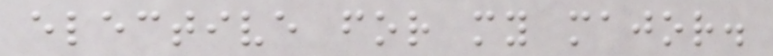elective for my major.
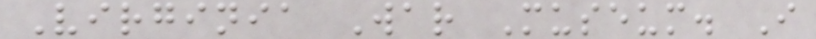Virginia War Museum. I
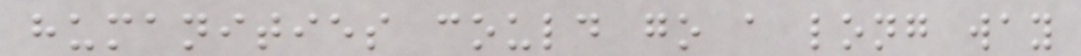humanities could go a long way
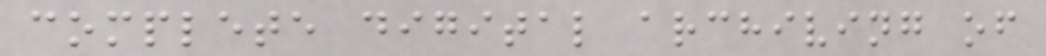complete digital archiving of
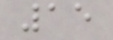15
